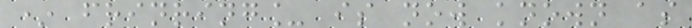* frinring_ is now known as
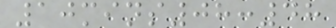10mins08:48
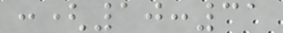:(10:31
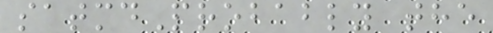satmdProbably the
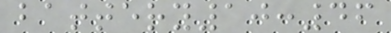battery10:46
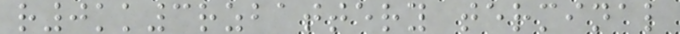r0kk3rzbattery terminal
